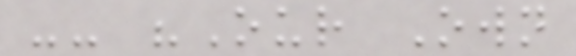-- "Our Own
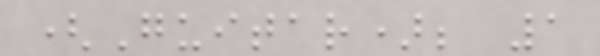(Guitar); 1
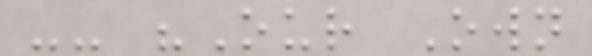-- "Our Own
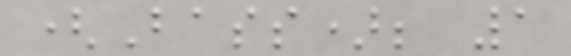(Bass); 1
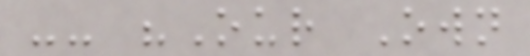-- "Our Own
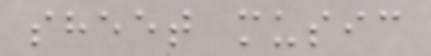sheet music
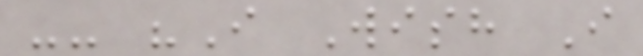-- "I Wish I
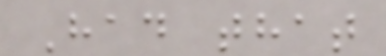Had that
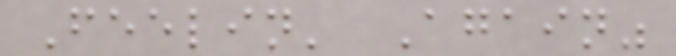Feelin' Again"
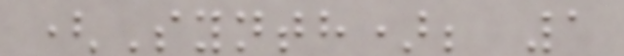(Synth); 1
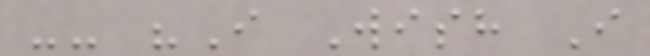-- "I Wish I
